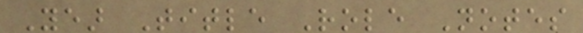Year Title Role Notes
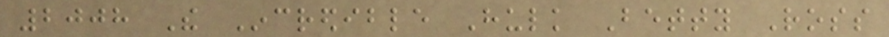2008 The Incredible Hulk Betty Ross
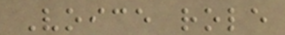Voice role
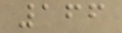166
